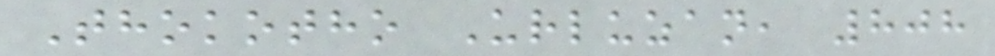Thokotho Urluzan, 808
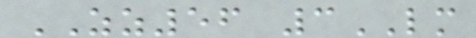ZZ56 3LM
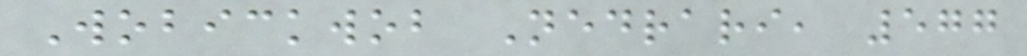Wobickwob Nedrari, 577
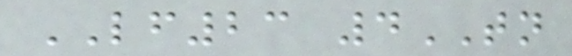LF23 4TN
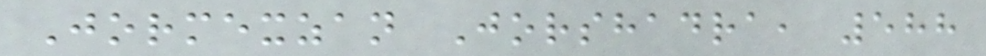Jormexzan Jorshadra, 588
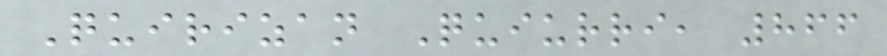Quirizan Quiurri, 866
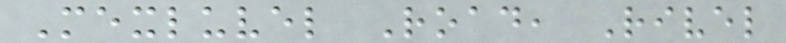Mexluvel Road, Rivel
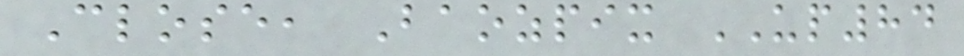Close, Baozpix UP84
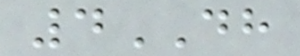4DH
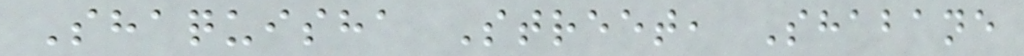Shaquisha Street, Shabane
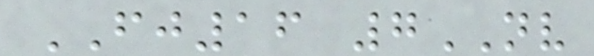FJ16 7NV
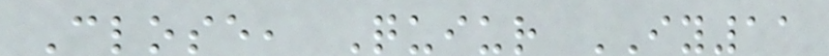Close, Quiur IY11
